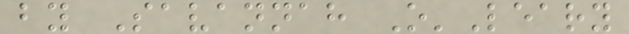by Savannah O'Leary
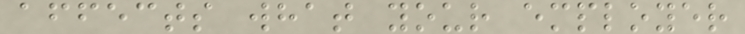affects what your employer
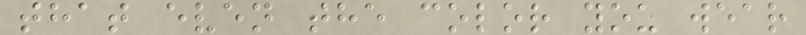that even the color you wear
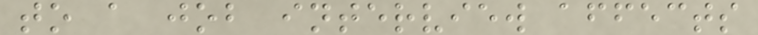to a job interview affects
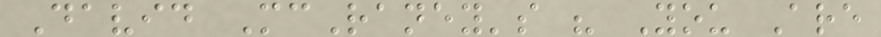David McRaney's " You Are
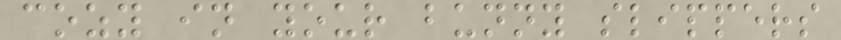cozy in your bunny slippers
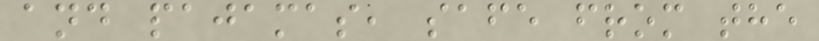and pajamas, safe from the
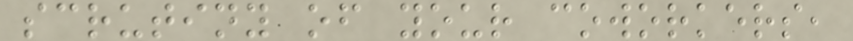scrutiny of your coworkers,
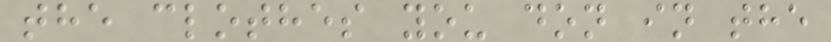the clothes you don in the
